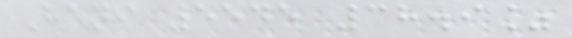Hani 5545 38.9%
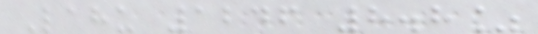Lahu 1246 8.8%
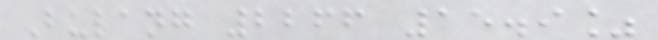Bulang 2266 15.9%
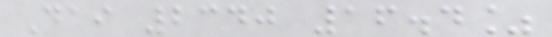Dai 2340 16.4%
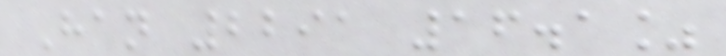Han 2291 16.1%
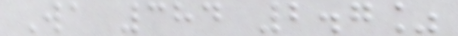Wa 384 2.7%
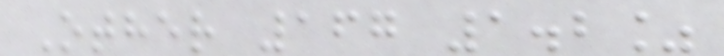Other 167 1.2%
